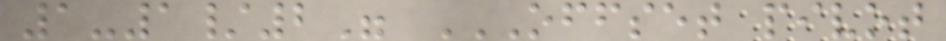1-1/2" OFFSET PIVOT
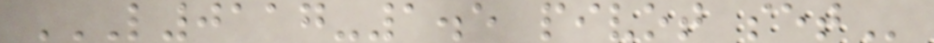L0117-1.5 PIVOT SET
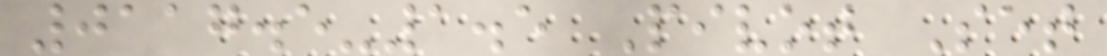0117.5-1.5 Pivot Set
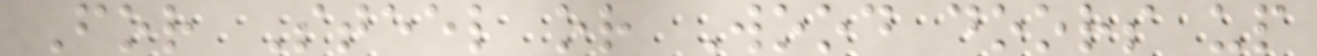For Steel or Wood doors up
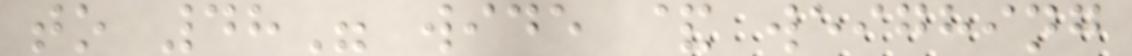to 48" wide & weighing
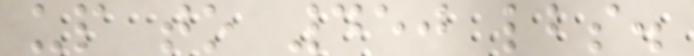up to 450 lbs.
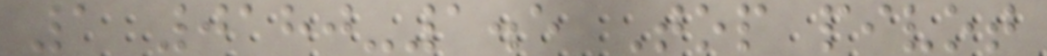1 0180-1.5 Top pivot
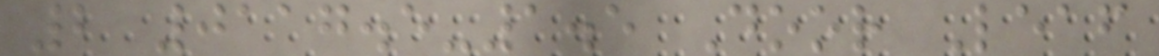2 0117.5-1.5 Door Leaf
